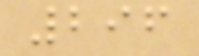296
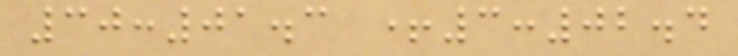30:01.3 +3:02.4
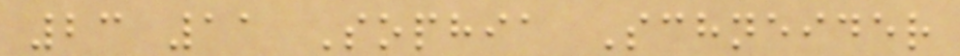23 11 Sophia Schneider
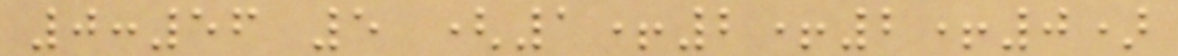0:56 5 (1+2+2+0)
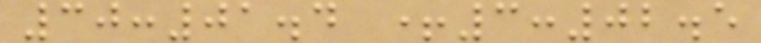30:01.4 +3:02.5
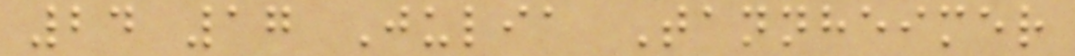24 17 Julia Tannheimer
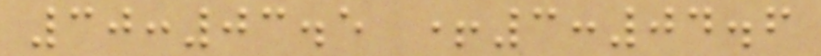30:03.5 +3:04.6
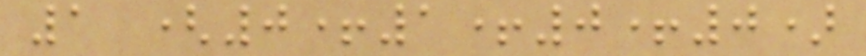1 (0+1+0+0)
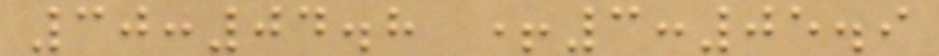30:04.8 +3:05.9
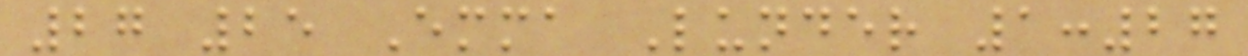27 25 Emma Lunder 1:27
